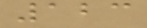123
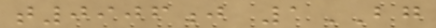t0906j 1BG
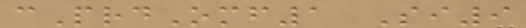cPrdOmf1 Si9
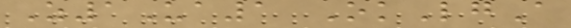Z1Ua1 OkLgA
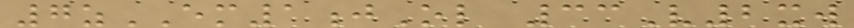7zEM1jOl 33V2xw
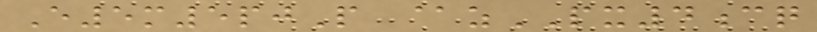E5m5pjP @zPX4cq
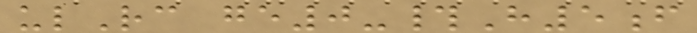ulRc ge0-#H5f
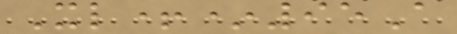Xl+*95A
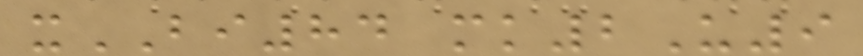xBI84 mk2U9
